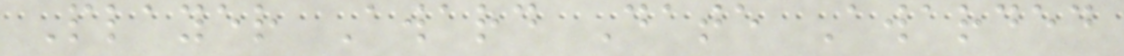Player Award Date Awarded
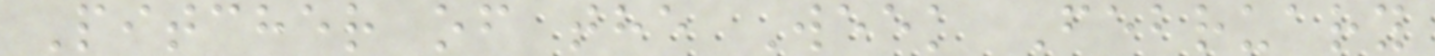Pitcher of the Week February
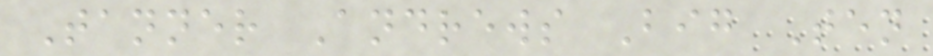Tanner Andrews Big Ten
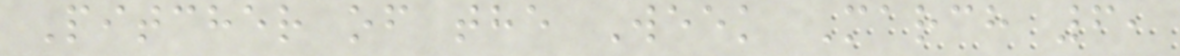Pitcher of the Week March 6,
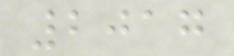2017
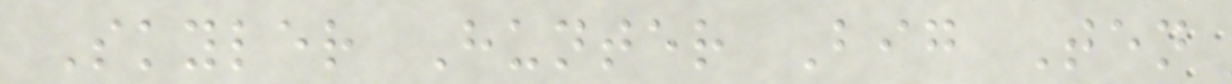Skyler Hunter Big Ten
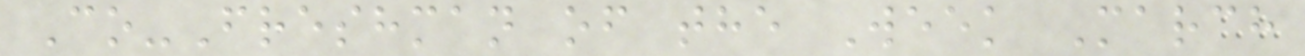Co-Freshman of the Week March
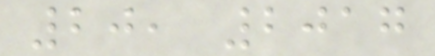20, 2017
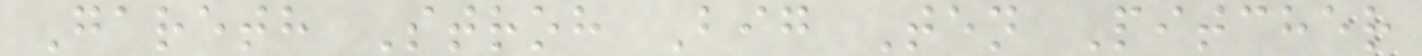Gareth Stroh Big Ten Pitcher
